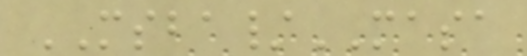MSBA/MASA
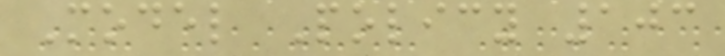Model Policy 103
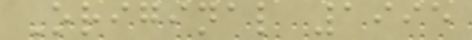Original 1995
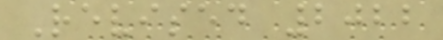Revised 2022
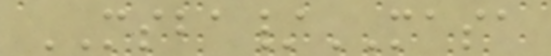MSBA/MASA
